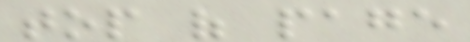top of page
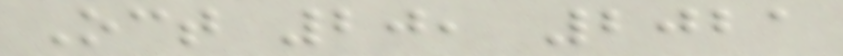Oct 20, 2021
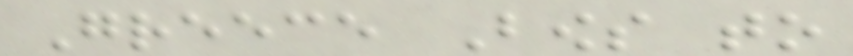Greece Bows to
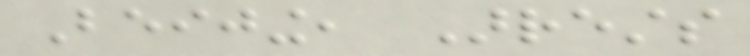Beijing, Arrests
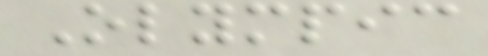Olympic
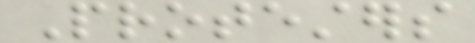Protesters
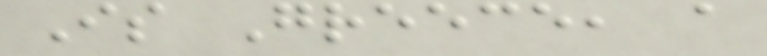Is Greece, a
